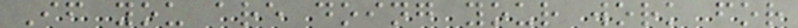If you are doing your work for
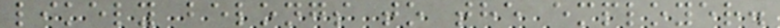likely belongs to the employer.
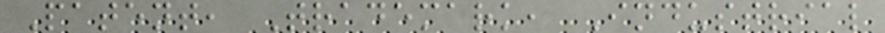Patent, Trademark, Industrial
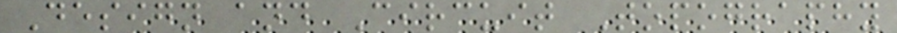Design and Circuit Topography
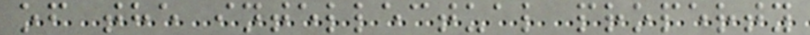of the intellectual property
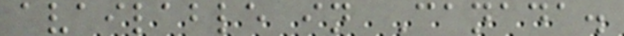available in Canada.
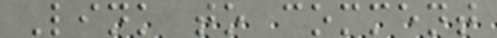Link to comment
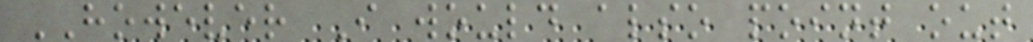HOWEVER I would also point out
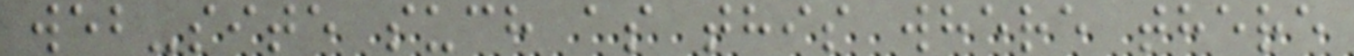web-site such as this where there
